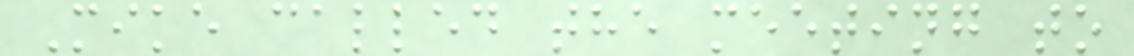Mike called the meeting to
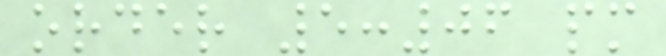order 5:06 pm
